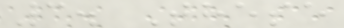3. These
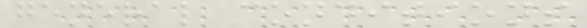general conditions
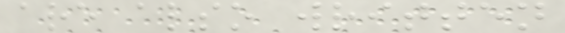are also written
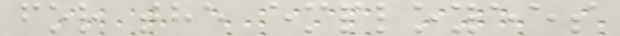for the employees
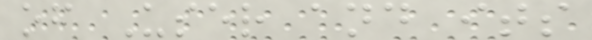of User and its
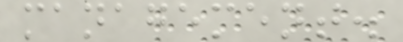management.
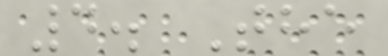4. The
